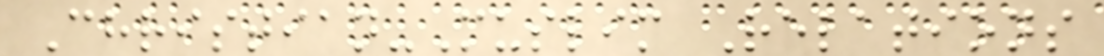Christian-Muslim Relations
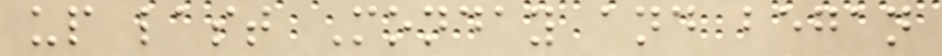up last Monday and began
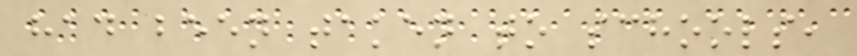had been taken to schools,
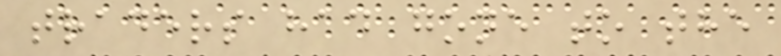traders had gone to the
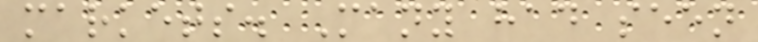markets. Many had seen
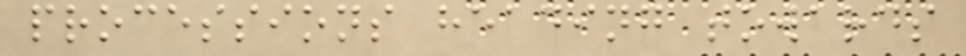processions heading towards
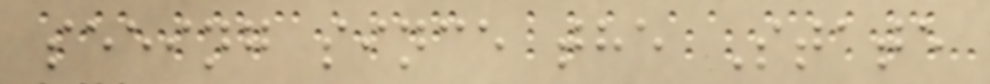seeing since the State
